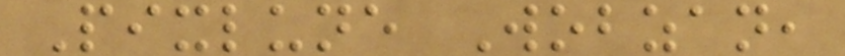Pixlune Wobzan,
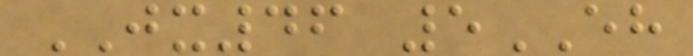JX46 5EH
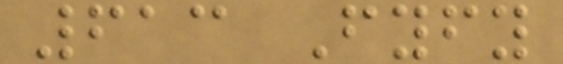613 Fyfy
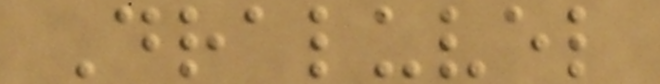Draluvel
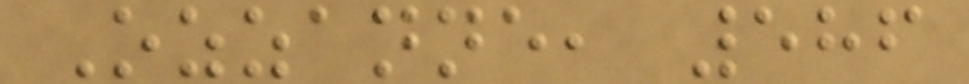Ozzanne, 586
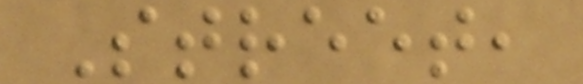Street,
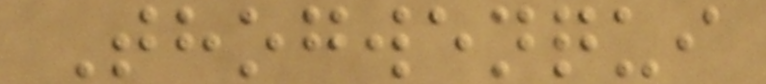Thogwenqui
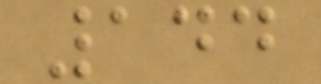144
